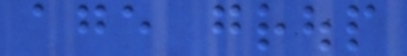age group
